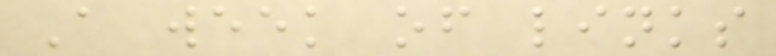A week of links
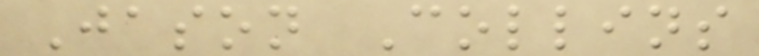Jason Collins
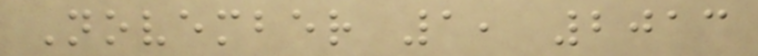November 1, 2013
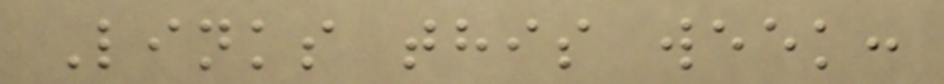Links this week:
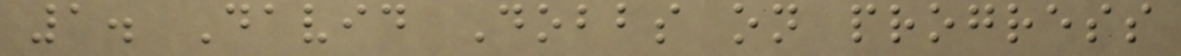1. David Dobbs on progress
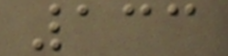133
